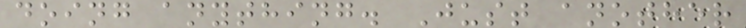doing anything. Just another
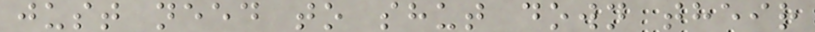just need to shut down their
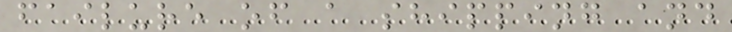failure of a shipping and
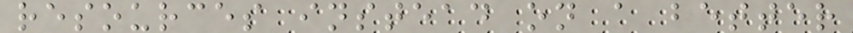resources instead on a better
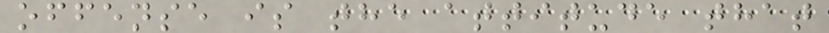offense is the attitude that
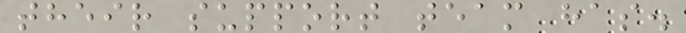their support team has.
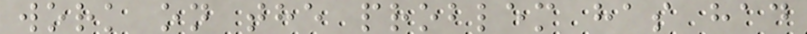work on the problem has had
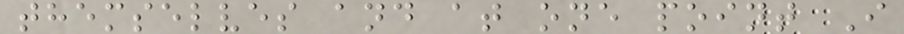themselves and at one point I
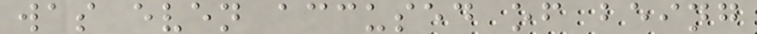was even accused of being
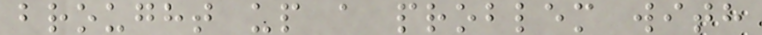brought up a problem with
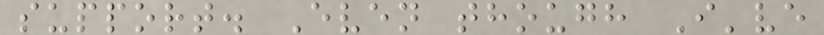support. Even though I've
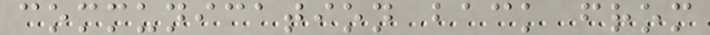communication back from
